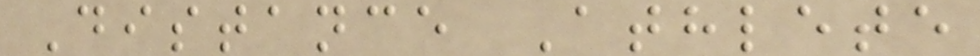Distance Athlete
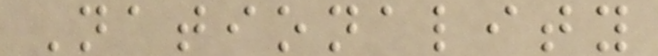Nationality
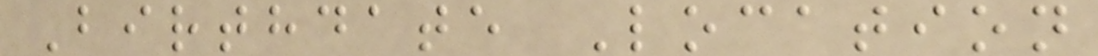Birthdate Location
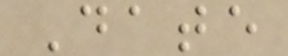Date
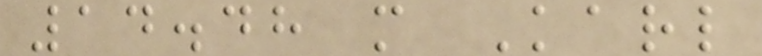14.48 m Karl
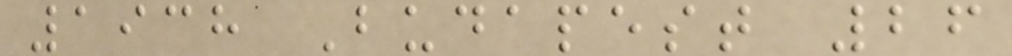1938 Budapest 26
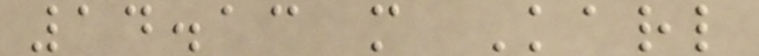14.13 m Karl
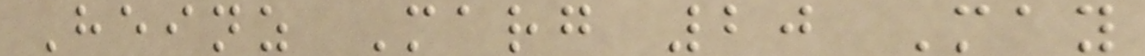Heinz Marg 20 May
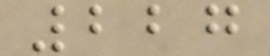227
